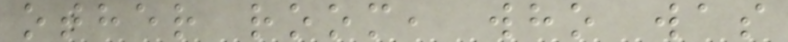other room, who was
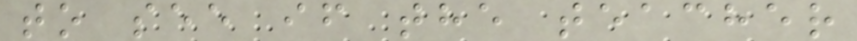to see if the teacher
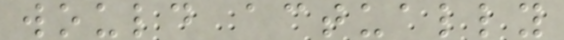would actually
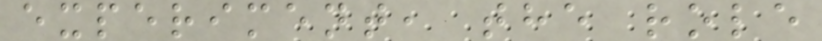experiment, the role
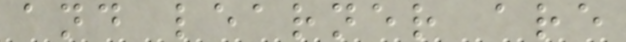and learner are
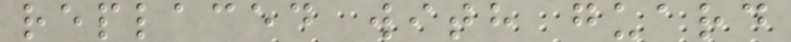replaced with guard
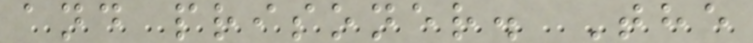and prisoner. The
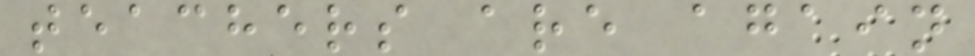teachers are again
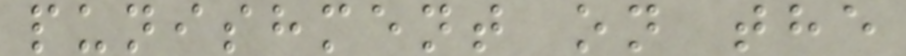punishment on the
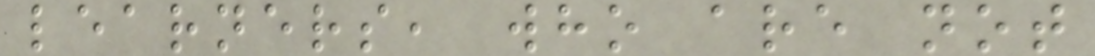learners, who are not
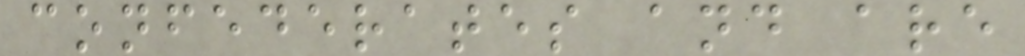confederates and are
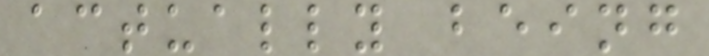actually being
